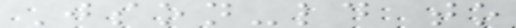Json-ld to
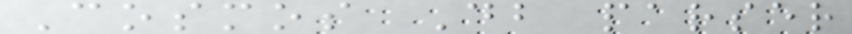Cosmos Db parser
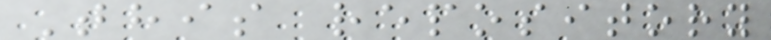This repository
